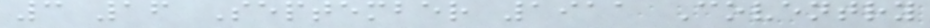3 16 September 1911 Coventry
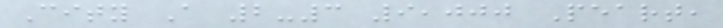City A 2-3 9,000 Peart,
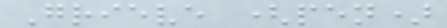Grieve (pen)
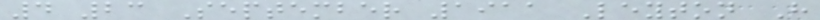4 23 September 1911 Leyton H
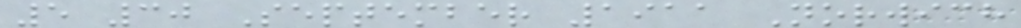5 30 September 1911 Norwich
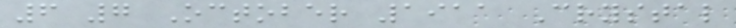6 7 October 1911 Crystal
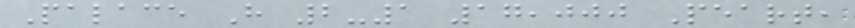Palace H 2-1 17,000 Peart,
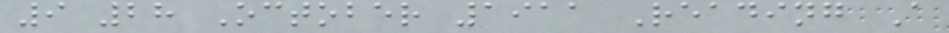9 28 October 1911 Reading A
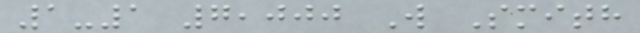1-1 7,000 W Smith
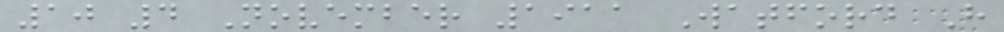10 4 November 1911 Watford H
